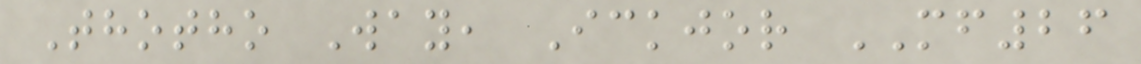Thotho Way, Ickjor MF26
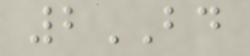2BD
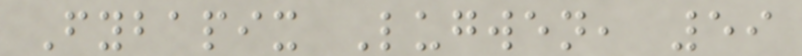Fybapix Lugwen, 59
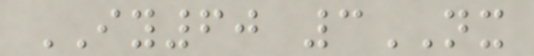IY60 3NX
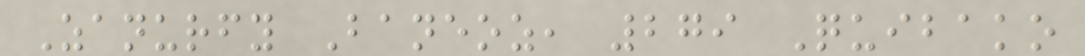Zanurfy Baneoz, 279 Quibako
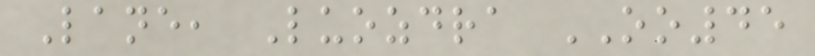Lane, Luozdra OO45
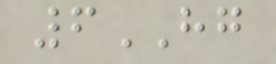6HG
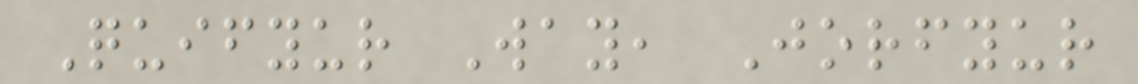Quifyur Way, Jorfyur
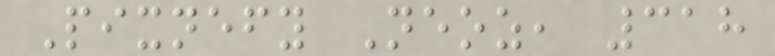Pixnefy Neoz, 318
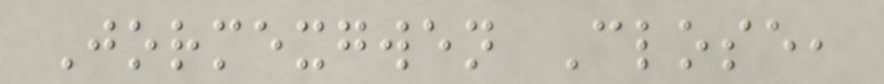Jormexgwen Close,
